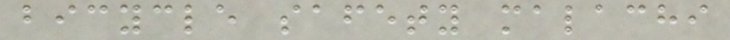bicycle safety malachi
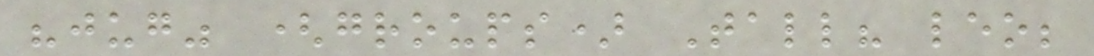"jug" (groups) Tall? leo;
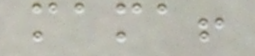mama!
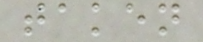taken
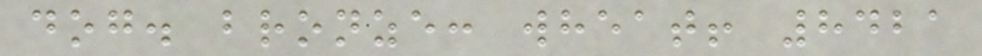dog. bronze: wheat! 8421
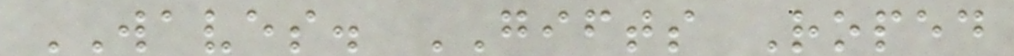WAVES. GIFTS Roped
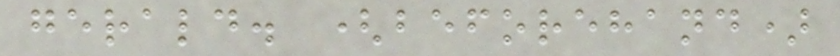gerald. (beforehand)
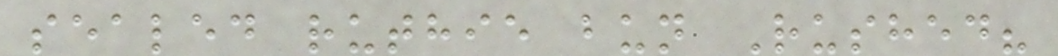sealed ruthie bun Rushed?
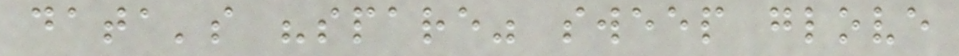data's "spare" sweep glove
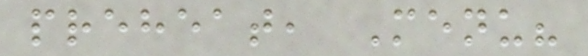preheat, Menu?
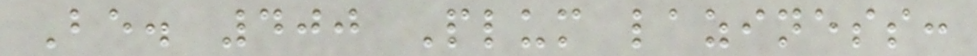Be. 400 Plum laziness:
